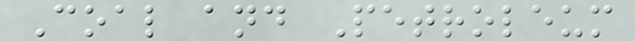Coal and Petroleum
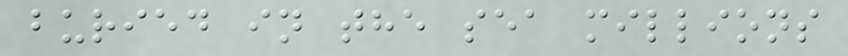buried in the sea millions
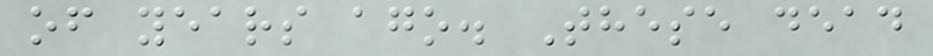of years ago. These dead
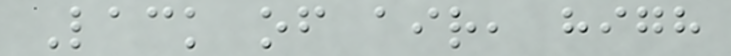Lack of air, high
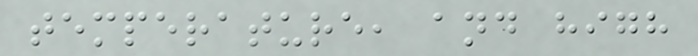temperature, and high
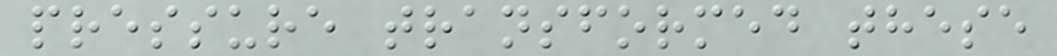pressure transformed these
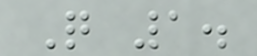Q 1.
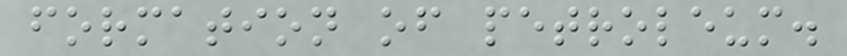formation of petroleum.
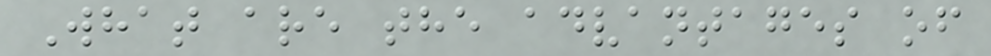What are the advantages of
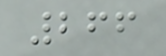266
